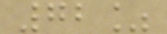72%
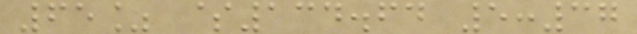65% $134.64 5:37
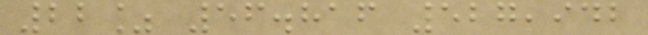22% 56.816 527,942
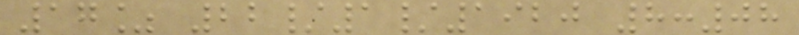17% 22/1/1920 8:08
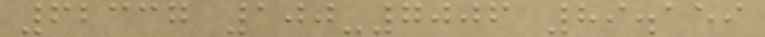62337 100-7006 89.159
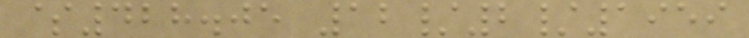$428.05 12/2/1959
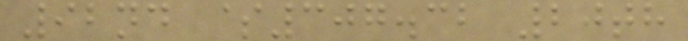92nd $307.32 20th
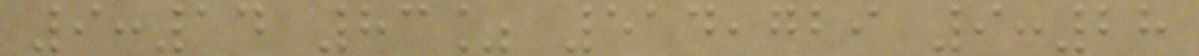9:14 83% 514,729 9:28
